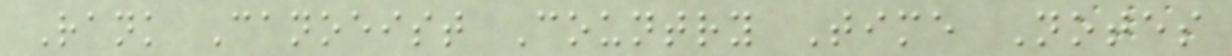Rank Canoeist Country Time Notes
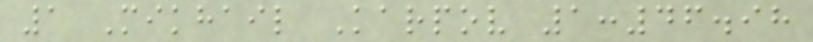1 Mikhail Karpov 1:46.98
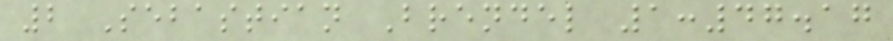2 Sebastian Brendel 1:47.17
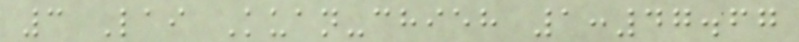3 Lai Kuan-chieh 1:47.67
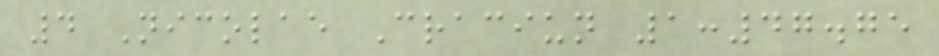4 Nicolae Craciun 1:47.75
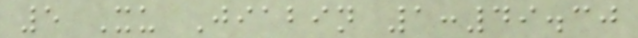5 Xu Jiabin 1:49.30
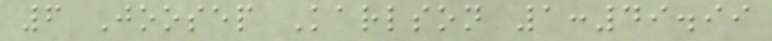6 Joosep Karlson 1:49.99
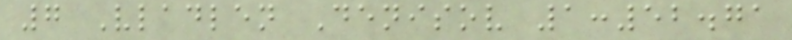7 Vladlen Denisov 1:52.71
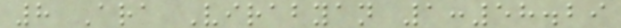8 Ara Virabyan 1:58.29
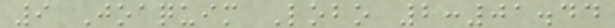9 Joaquim Lobo 2:01.44
